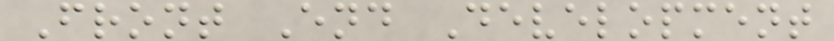Front End Development
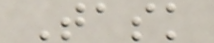Task
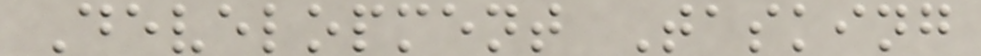Development Tasking
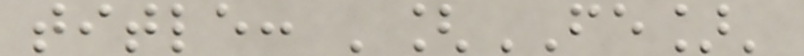title: '[FE]'
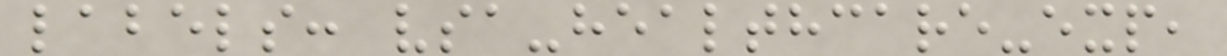labels: vsa-healthcare-exp,
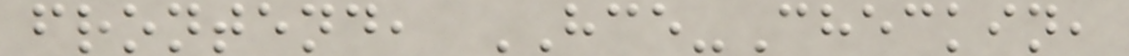frontend, HCE-Checkin,
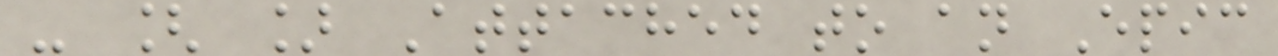- [ ] Attached to an Epic
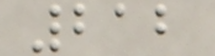212
